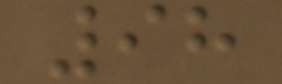98
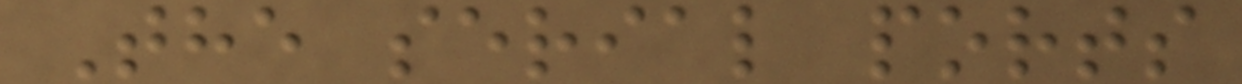The serial ports
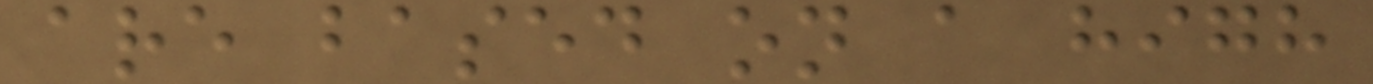are based on a high
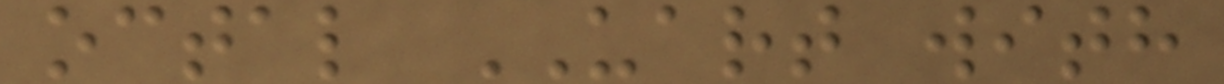octal UART with
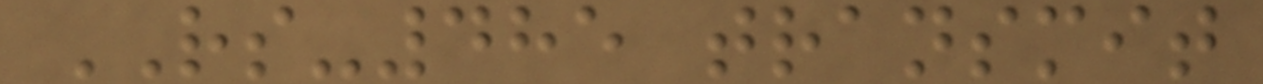RS-485 transmit
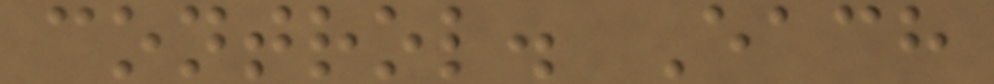control. Each
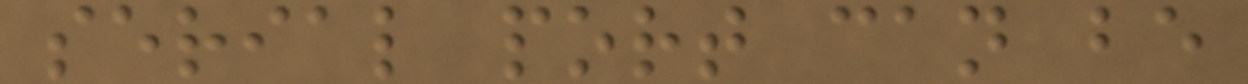serial port can be
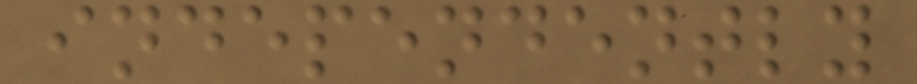independently
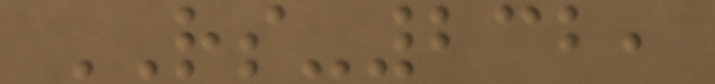RS-232,
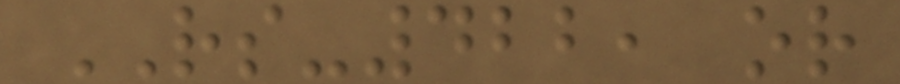RS-422, or
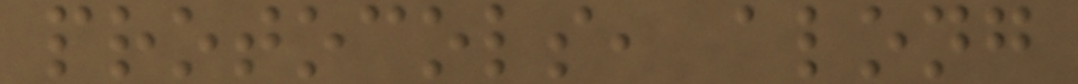protocols, along
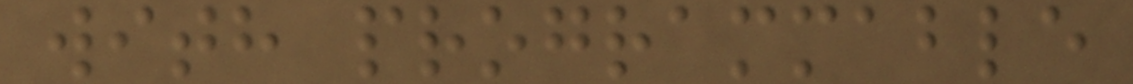with programmable
